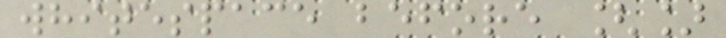whitespace before []
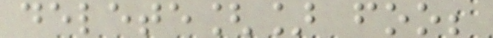delete[] foo;
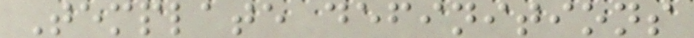Template definitions
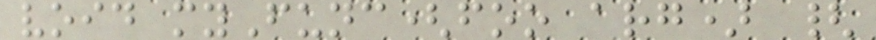void myFunc(foo arg) {
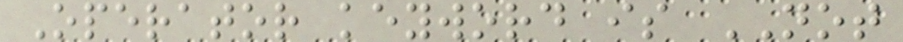Operator keyword is NOT
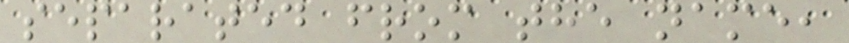separated from the name,
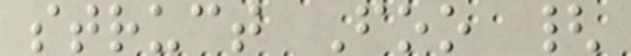struct Foo {
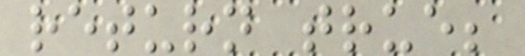return true;
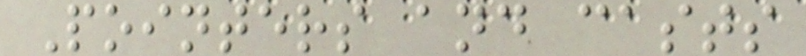Pointers and casts
